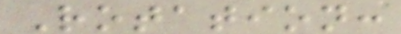Rotation:
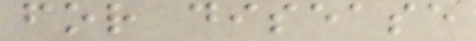for disease
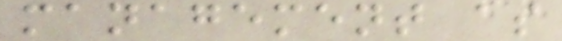management as
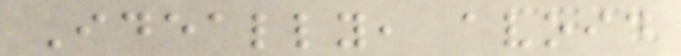Ideally, avoid
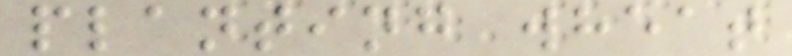planting wheat
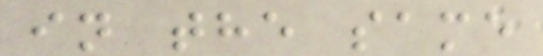in the same
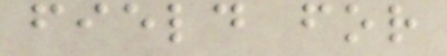field for
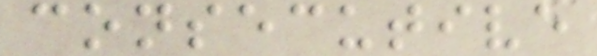consecutive
